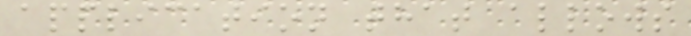application that allows
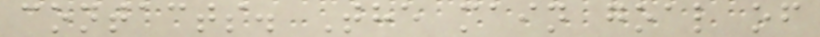contacts. The main goal of
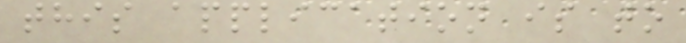this application is to
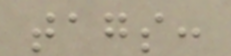tags:
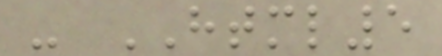- HTML5
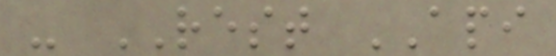- REST API
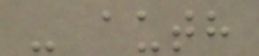- auth
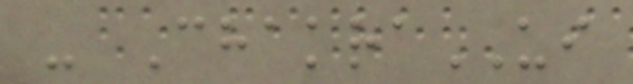- ChakraUI
